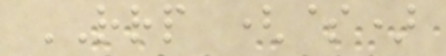RRP ($)
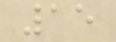15
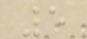5
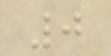0
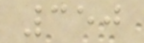350
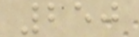250
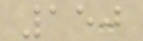150
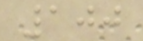100
